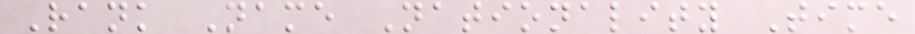Rank Name Nationality Time
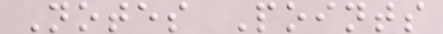Notes Points
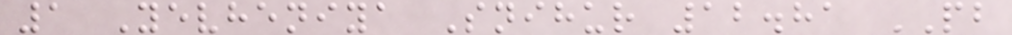1 Yevheniya Snihur 12.81 PB
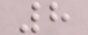8
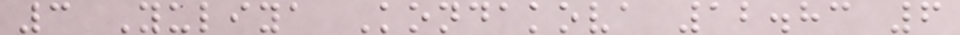3 Yuliya Kondakova 12.83 6
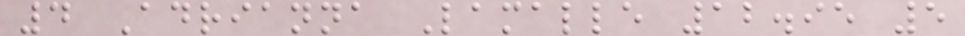4 Adrianna Lamalle 12.95 5
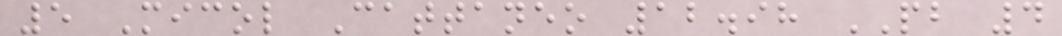5 Micol Cattaneo 12.98 PB 4
